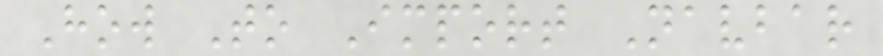How To Import Navbar
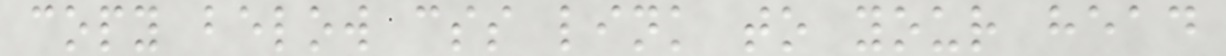copy below css link to your head
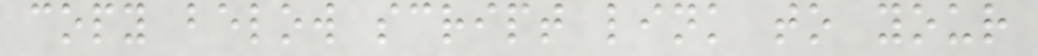copy below script link to your
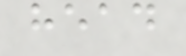head
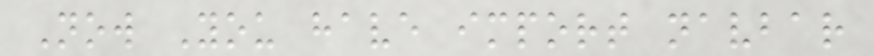Now You have import navbar
